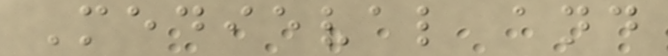Medieval and
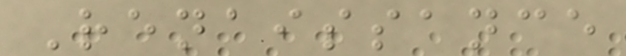Renaissance
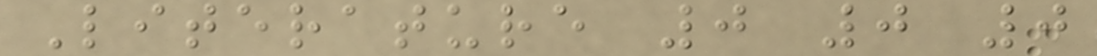Literature 0 0 0
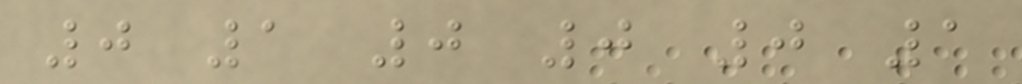0 1 0 0 0 1
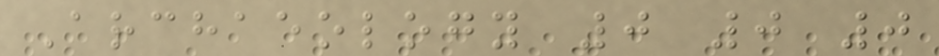Archaeology 0 0 0
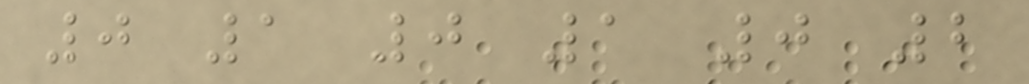0 1 0 1 0 2
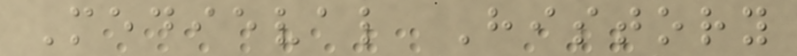Medieval History
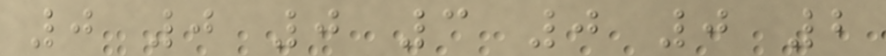0 0 0 3 0 0 2
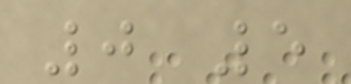0 5
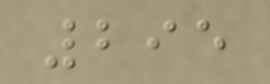295
